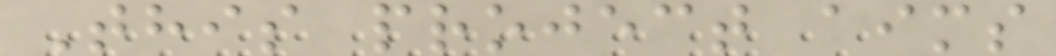This project aims
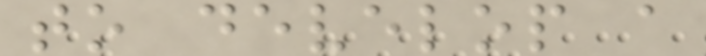to develop a
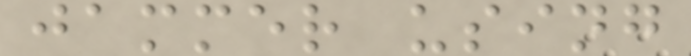jammer using
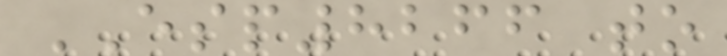ESP8266 to
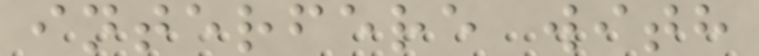interfere with
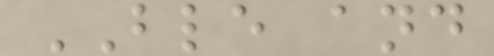BLE and
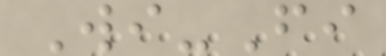Wi-Fi
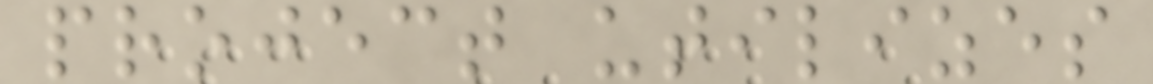project utilizes
